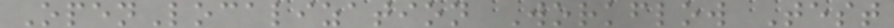OpenLocalization Workflow Test
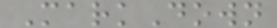MarkDown
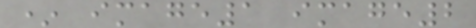* image1 image2
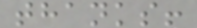thanks!
